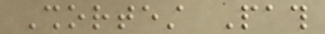Shortest Path
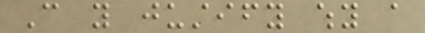Can you justify why a
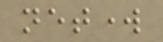network
